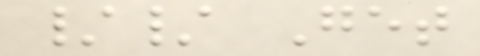// Get
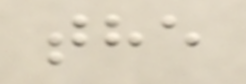the
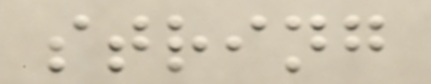string
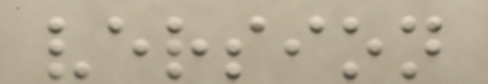version
